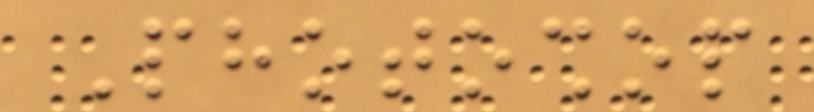Photoshop
